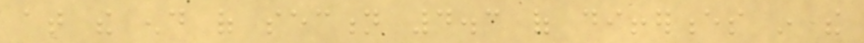at the end of section 4.3 of differences in the
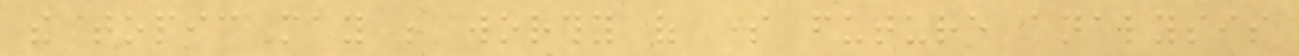the topic may be worthy of some future analysis
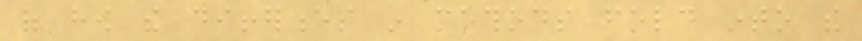of how the differences in methods fold into the
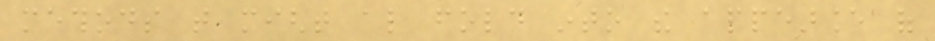methods that might also fold into the appearance of
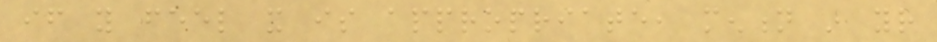if you feel it is appropriate, mention in your
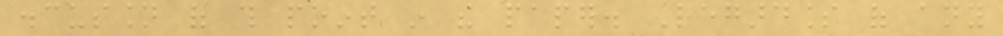discussion of this point in the paper. Regardless of any
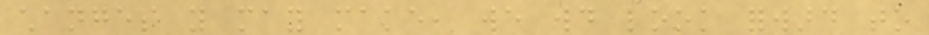changes you may make, we would look forward to
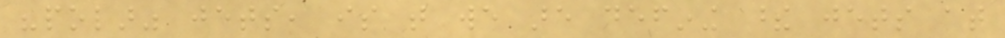"polar" jets, is that we are defining these jets at
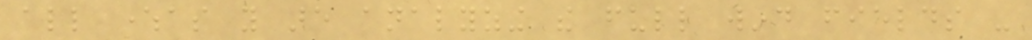all whereas you are analyzing the full wind fields -
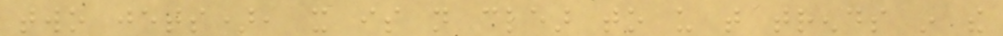two jets), it is not clear to us that trends in the
